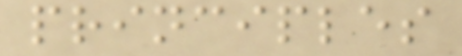principles
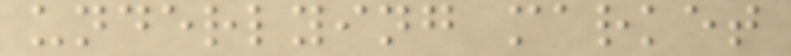underlying market
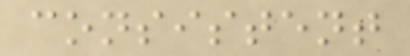consistent
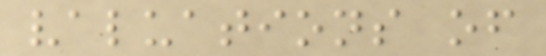valuations of
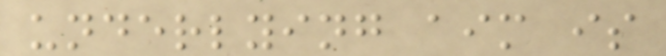underlying aim is
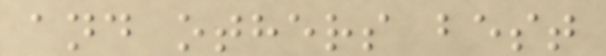and others best
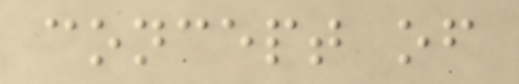concept of
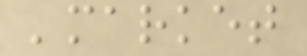'market
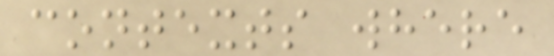contexts where
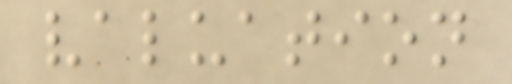valuation
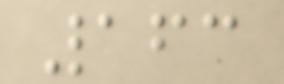163
